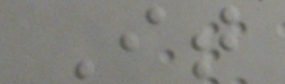It
